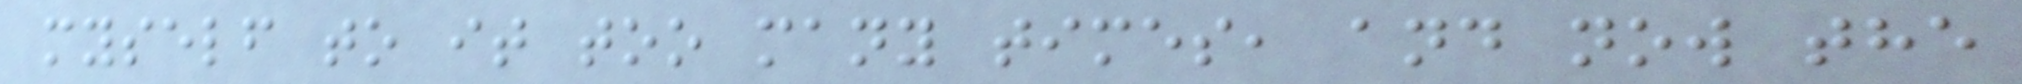myself to it too many times, and now the
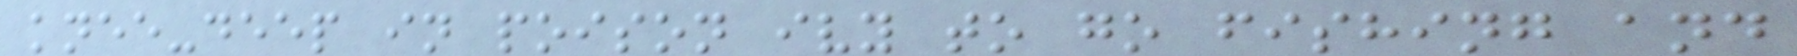knee-deep in poison ivy to go fishing and
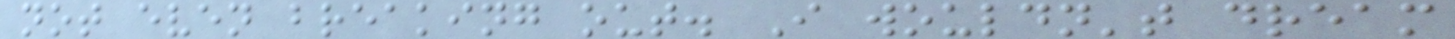not even breaking out. I wouldn't dream
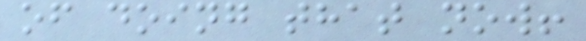of doing that now!
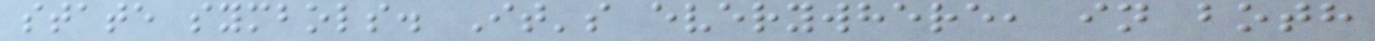state symbols. It's everywhere, in both
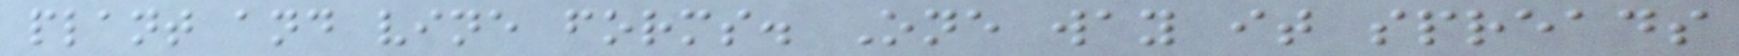plant and vine forms. One way it spreads
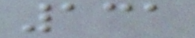131
